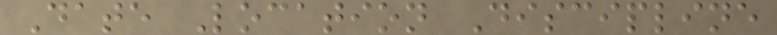Date Location Discipline
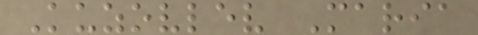Kuzovlev Maria
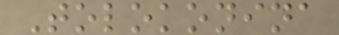Tolokonina
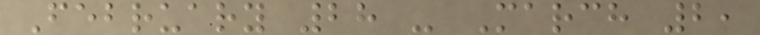February 28 - March 2,
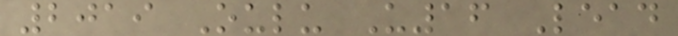2019 Oulu U16 Lead
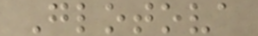Glotova
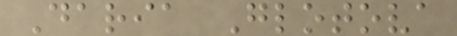Daria Glotova
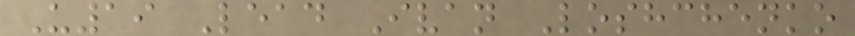U19 Lead Ivan Loshchenko
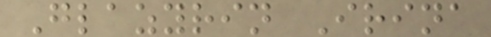Glazyrin Irina
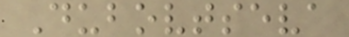Dubovtseva
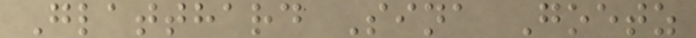Glatthard Sina Goetz
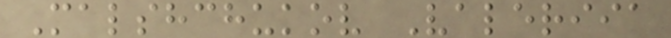Malshchukov Valeriia
